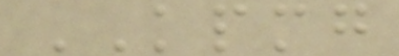KPMG
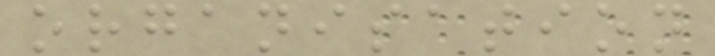organisation
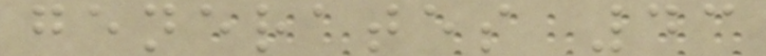generates 43
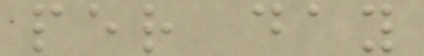per day
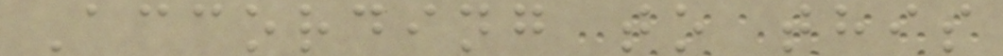According to this
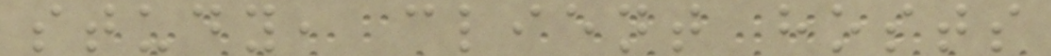study, client hosts
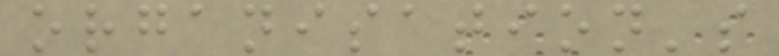organisation's
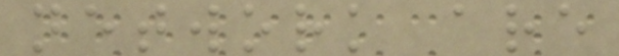network are
